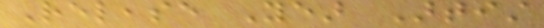Release Year Artist
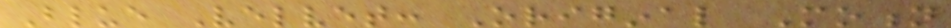Blue Velvet: Original Motion
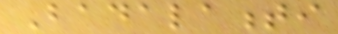Badalamenti
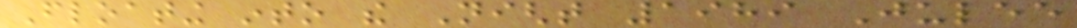Floating into the Night 1989 Julee
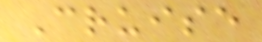Cruise
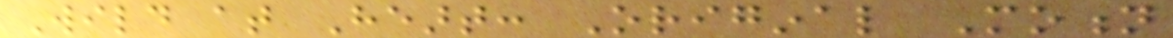Wild at Heart: Original Motion
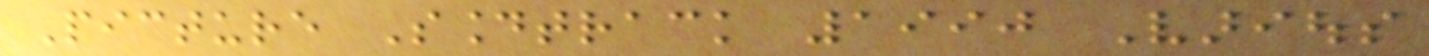Picture Soundtrack 1990 Various
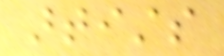artists
